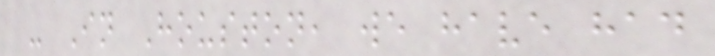- In Houston, we have had
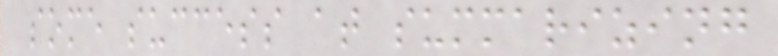some success at summarizing
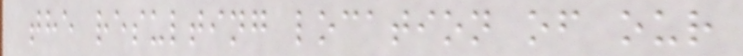the resulting location of our
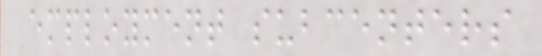employment subcenters
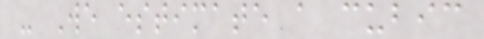- We estimate a cubic
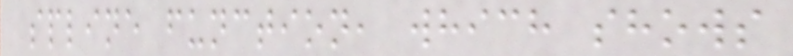spline function, which shows
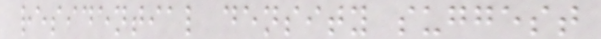residential density suggest
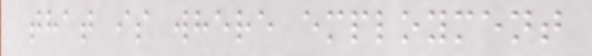that is where employment
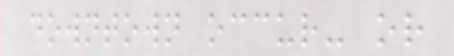downtown occur- or
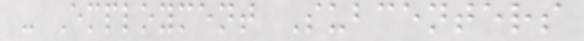- Employment Subcenters
